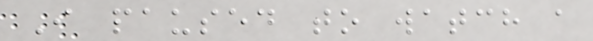I paused to watch a
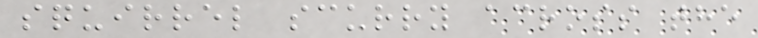squirrel scurry across the
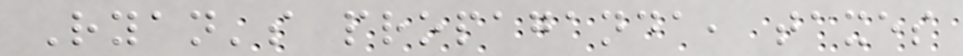Ryan's propaganda, taxes
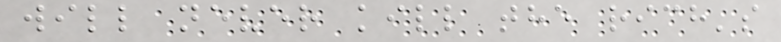will never kill the rich's
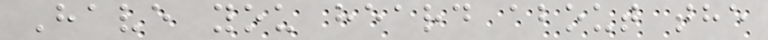Have you heard about the
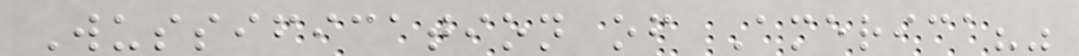Wussification of America?"
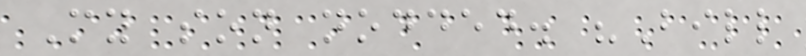My son nodded. "Bill
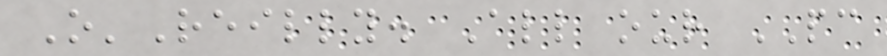O'Reilly. All our PC
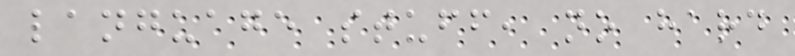language stuff, no hard
